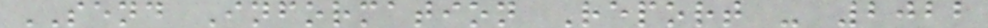SEND Information Report - 2022
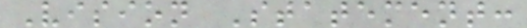Vision Statement:
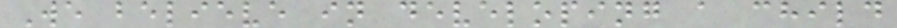We believe in developing a child
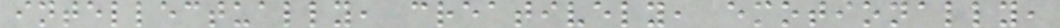intellectually, creatively, emotionally,
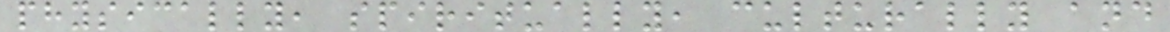physically, spiritually, culturally and
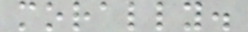morally.
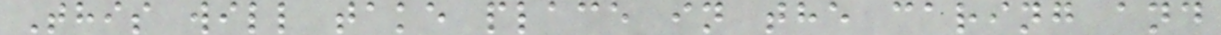This will take place in the caring and
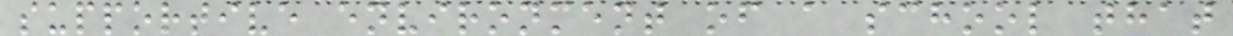supportive environment of a school that
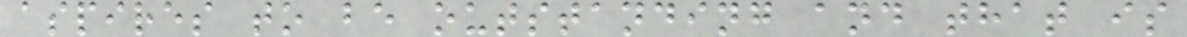aspires to be outstanding and that is
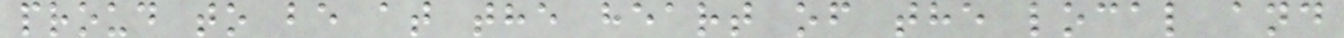proud to be at the heart of the local and
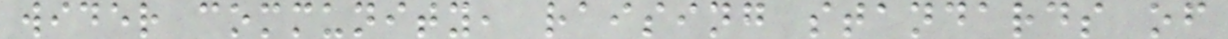wider community, raising standards of
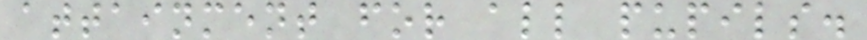attainment for all pupils.
